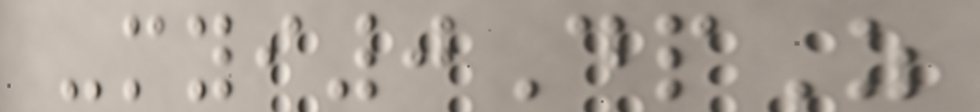-myi0DpZ
